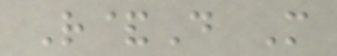R&D M
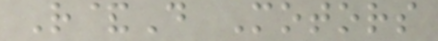R&D Motors
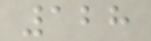128
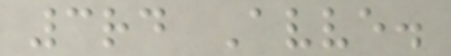3rd Avve.
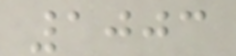1003
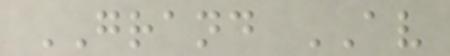GRAND AV
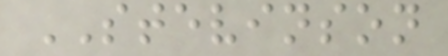STEVINSON
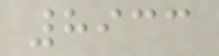8933
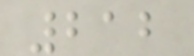212
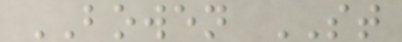BOWEN ST
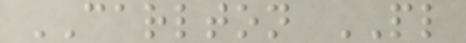CARLTON PL
